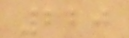220
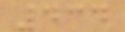434
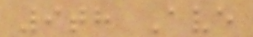9th Ave
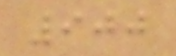900
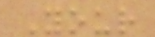Your
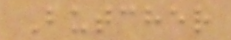Butcher
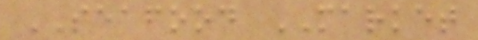SEAFOOD MARKET
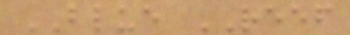BLUE REEF
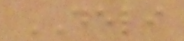DELI
